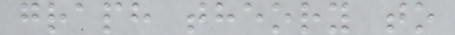graph theory to
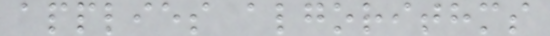applies algorithms
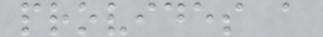provides a
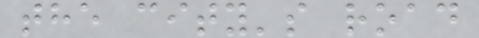the city's road
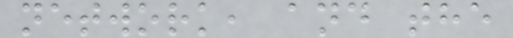network, and the
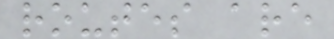routes are
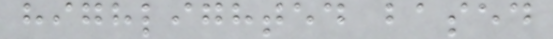highlighted based
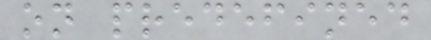on predefined
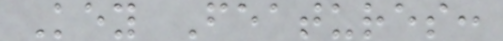Key Features:
